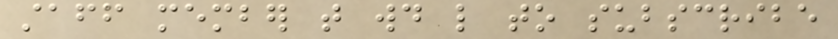staff member that would like to subscribe
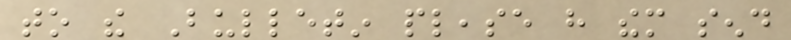to the Bulletin please have them send
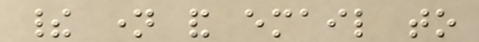their name and email to
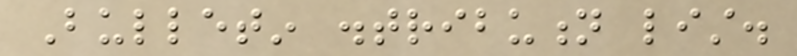Bulletin distribution list.
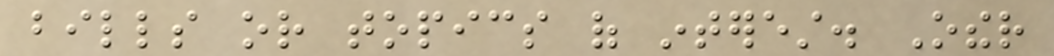bills or topics of interest. Other
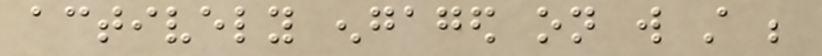actively engaged on will still be
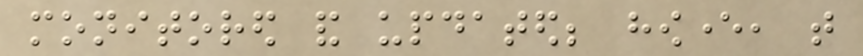monitored and updated; however, that
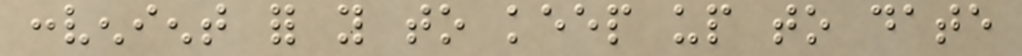convenient for you to keep up to date
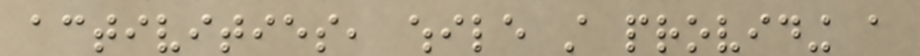activities, while still providing a
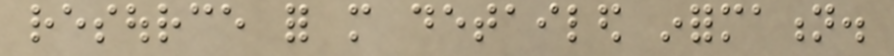resource for more detailed information.
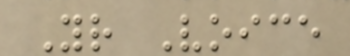Your Voice
